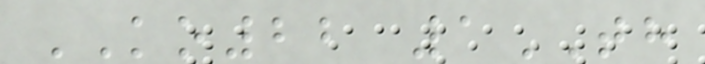KO22 1TH
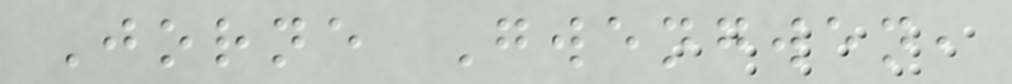Jorne Gwengwen,
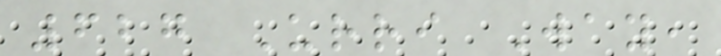627 Urri Way,
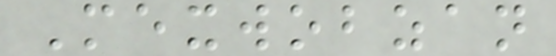Mexwobzan
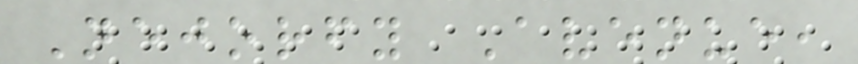Nejorfy Avenue,
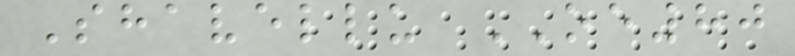Shavellu OE80
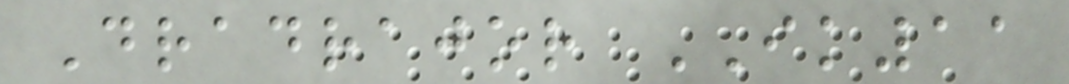Dradrajor IK11
